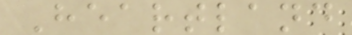Heartland
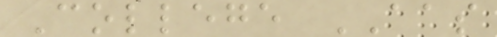College AAS
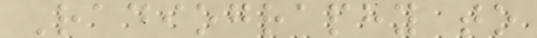Radiography to
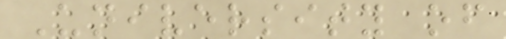University of
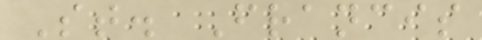St. Francis
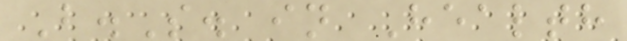B.S. in Health
